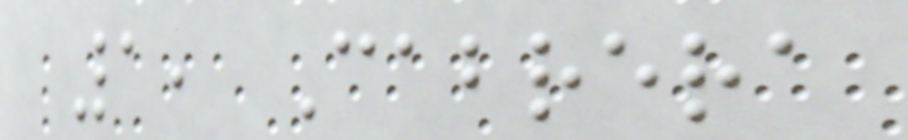1, Cabrera
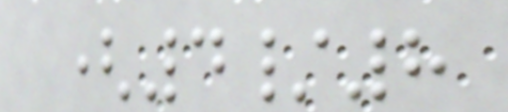(4/8
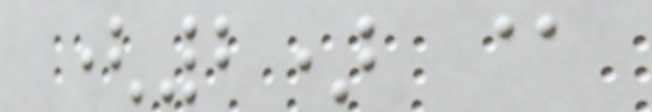(2) @
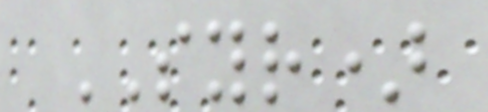SYR)
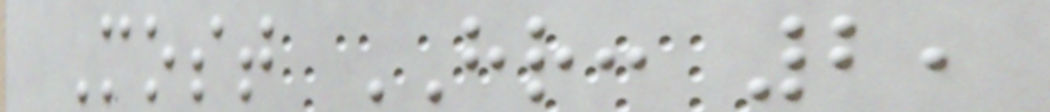Most HR: 2,
